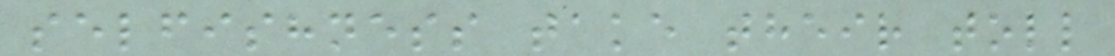selfishness take their toll
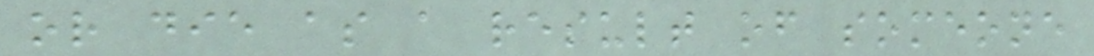or die as a result of someone
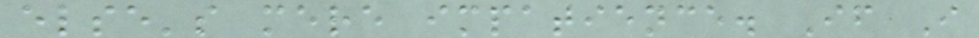else's mere impatience. If I
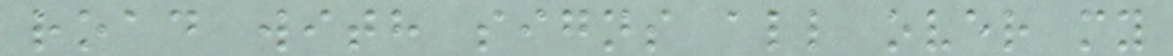road with signs all over my
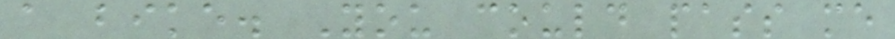a bike. You could pass me
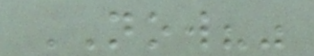NOW?"
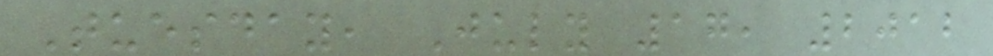Tuesday, July 17, 2012
